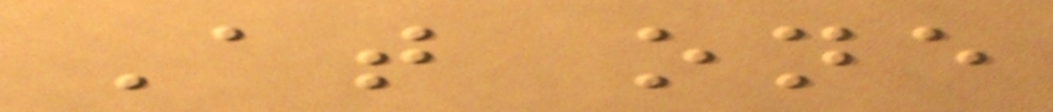At one
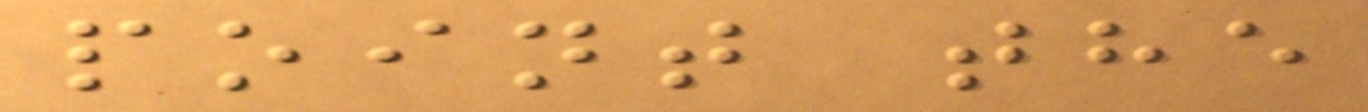point the
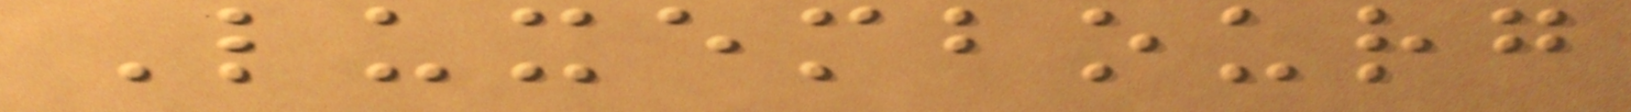Luxembourg
